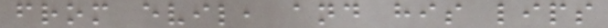from evil, and his lips
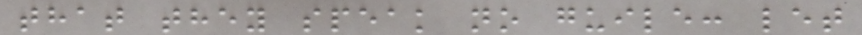that they speak no guile: let
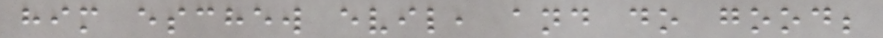him eschew evil, and do good;
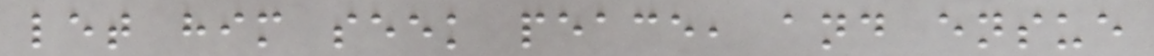let him seek peace, and ensue
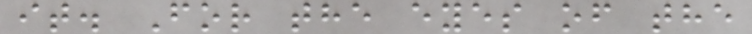it. For the eyes of the
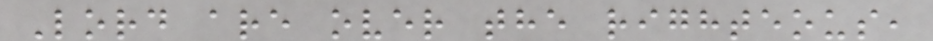Lord are over the righteous,
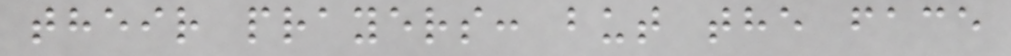their prayers: but the face
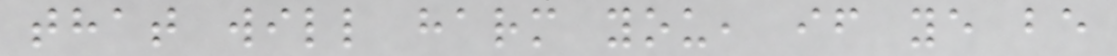that will harm you, if ye be
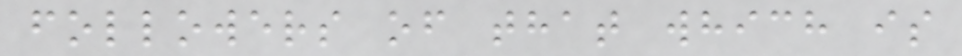followers of that which is
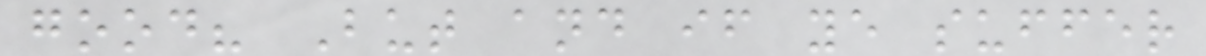good? But and if ye suffer
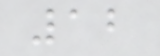12
